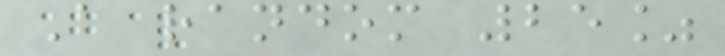A random 25%
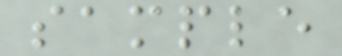sample
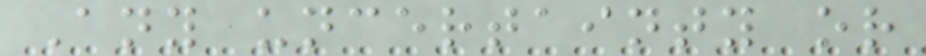Any uncertainty or
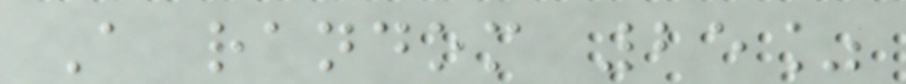A random 25%
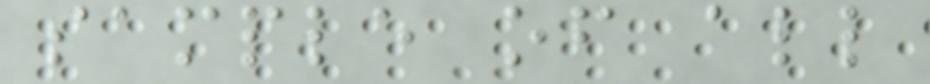sample of all
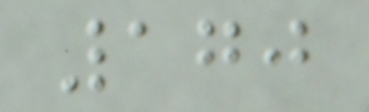170
